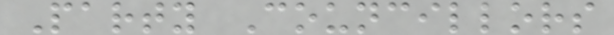Party Councillors
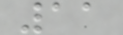11
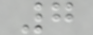7
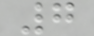7
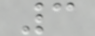3
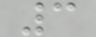3
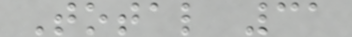Total 31
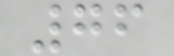76
